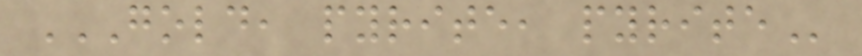GOLD, PYRITE, PYRITE
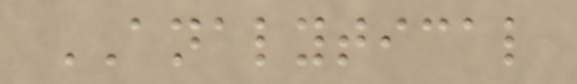ANALYTICAL
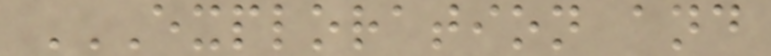EXPLORATION AND
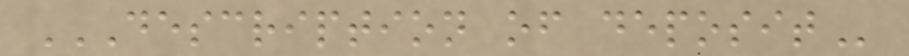DESCRIPTION OF DEPOSIT
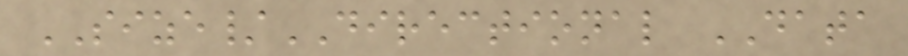SIZE/DIRECTIONAL DATA
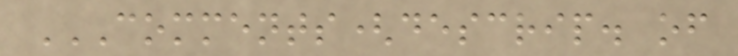COMMENTS(DESCRIP. OF
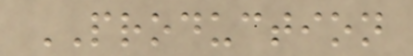PRODUCTION
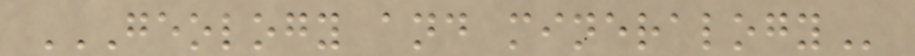GEOLOGY AND MINERALOGY
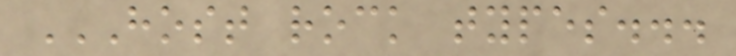HOST ROCK TYPES...
